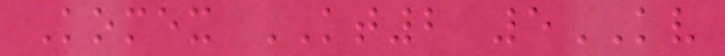Komex KT2 5KV
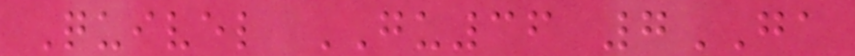Quivel GU36 7GA
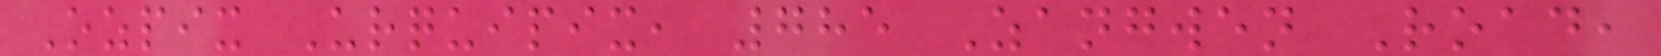Ozpix Urquipix, 785 Zangwen Road,
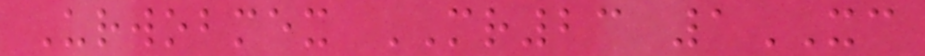Urwobmex MR23 1XC
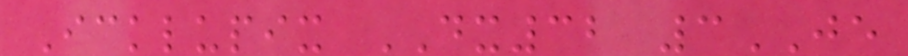Icklupix DX32 3JE
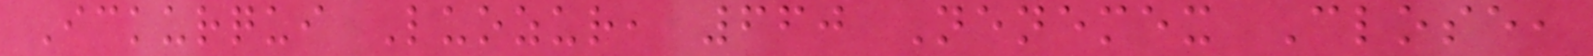Ickurqui Luozur, 660 Nenemex Close,
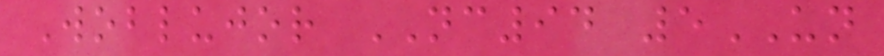Woblujor NC94 5UN
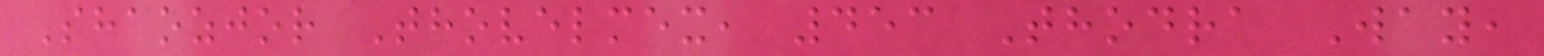Shaozjor Thovelmex, 453 Thodra Way,
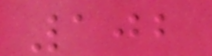102
